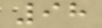98
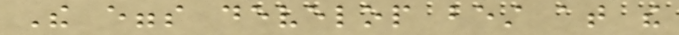The eggs develop best at the
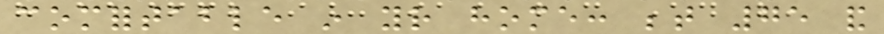comfortable in your home: between 75 and
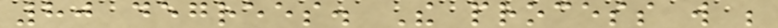80 degrees. The process will be
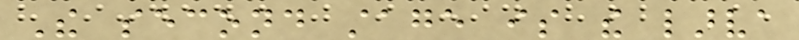The second stage is the larva
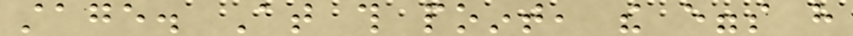stage. At this point, the eggs have
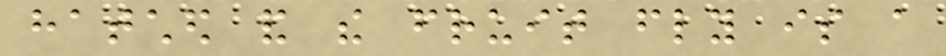hatched and the fruit fly is a
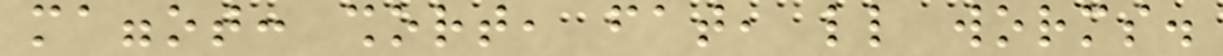maggot: short, fat, little worms.
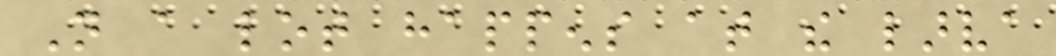Not a lot happens at the larva
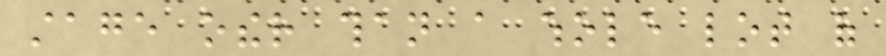stage other than a whole lot of
